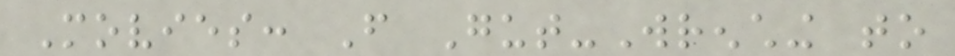Movies: From Gut-Wrenching to
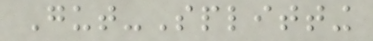Gut-Splitting
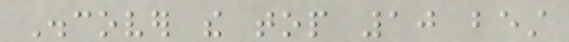Discover the top 10 best
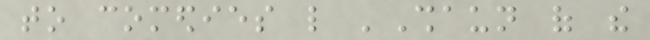to comedies like 'Shaun of the
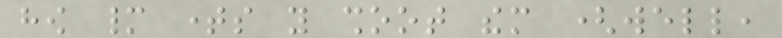how many times you shoot them (well,
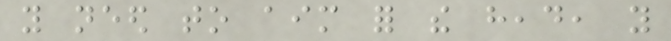you need to aim for the head, you
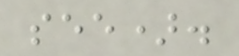see).
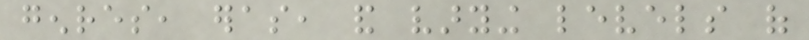genres, eras, and varying levels of
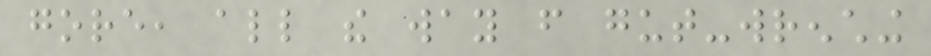gore, all the way from gut-wrenching
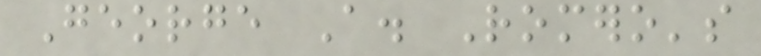George A. Romero's
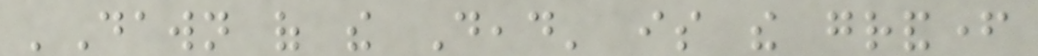'Dawn of the Dead' is the grandfather
